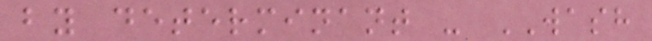by determinant - WASH
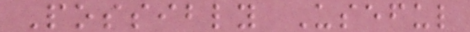Possibly Useful
